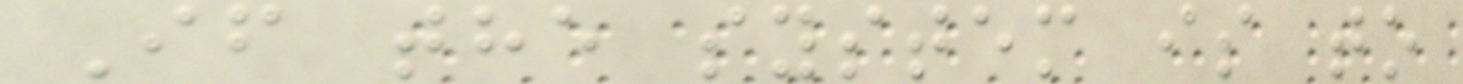If the system is to
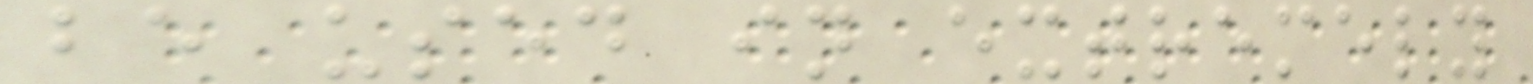be used in extremely
